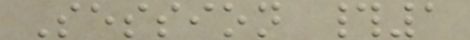Session #1
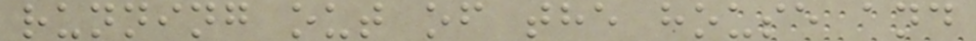running out of the house and
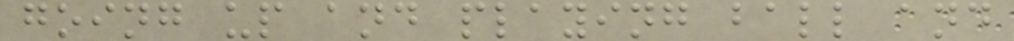going up and playing ball and
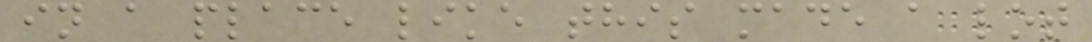in a place like this made a lot
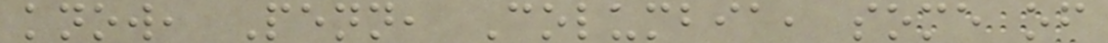know, Penn, Columbia, some of
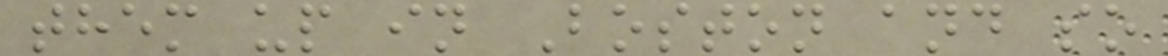them up in Boston and so
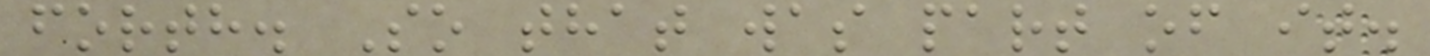forth. So that was part of it.
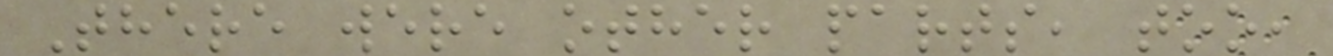There were other parts, too,
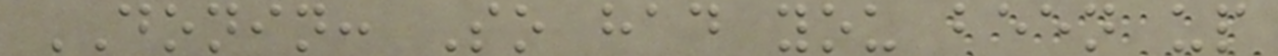DONIN: So had you been up
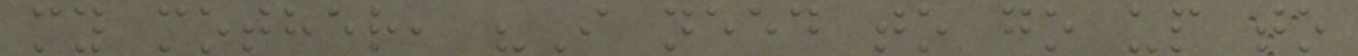my mother, "I need to go up to
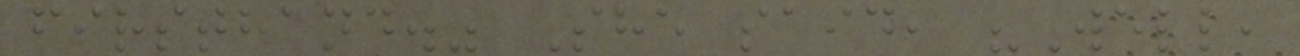firsthand." She said, "Well,
